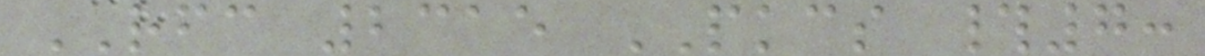RFC 2315 PKCS #7:
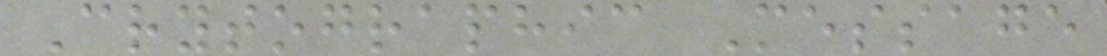Crytographic Message
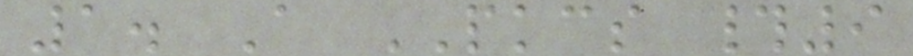1. A PKCS #9
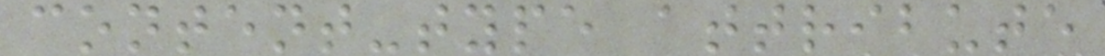content-type attribute
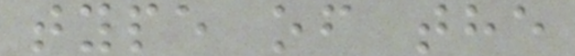type of the
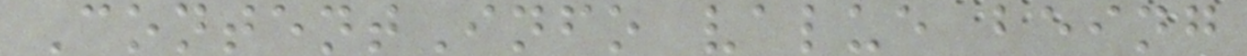ContentInfo value being
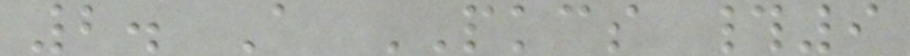2. A PKCS #9
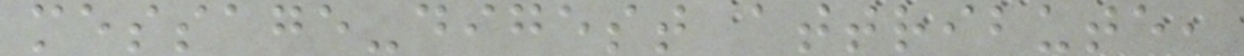message-digest attribute,
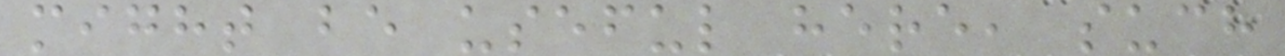might be useful here, such
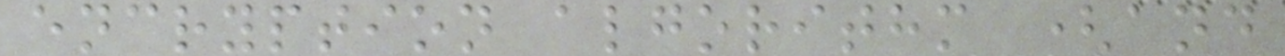encryption algorithm (and
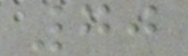70
